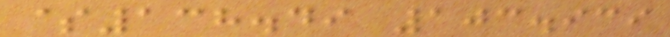$138.49 103.939
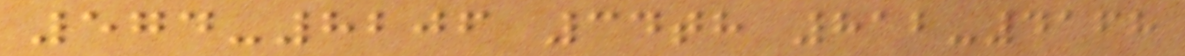574-8206 34th 812-4168
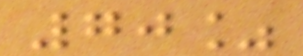70%
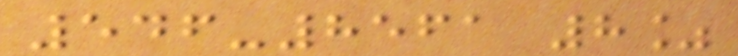546-8561 8%
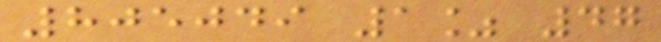805049 1% 47
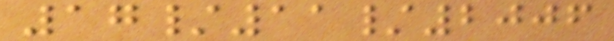17/11/2006
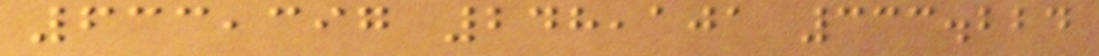633,397 248,101 333.224
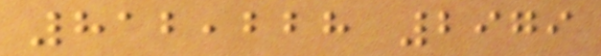812,228 2979
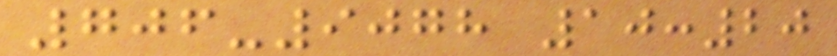706-9078 10:20
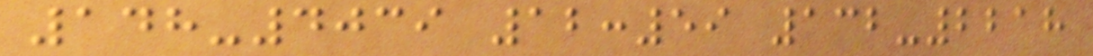148-4039 12:59 132-2218
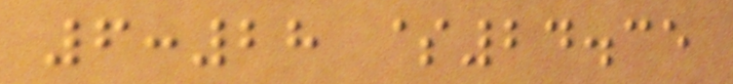6:28 $24.35
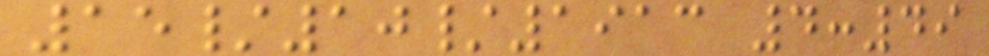15/10/1913 4:49
